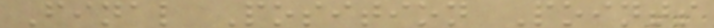Final Position Points
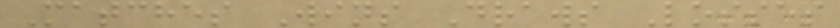Matches Wins Draws Losses
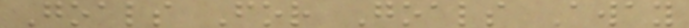Goals For Goals Away
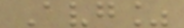Avg%
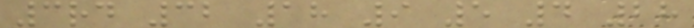3rd 32 18 9 5 4 28
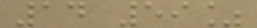14 59%
